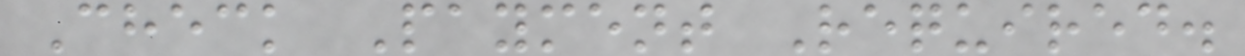Check Payment Required.
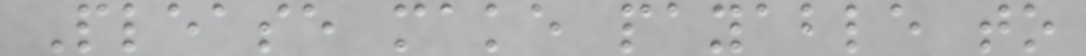Please make payable to
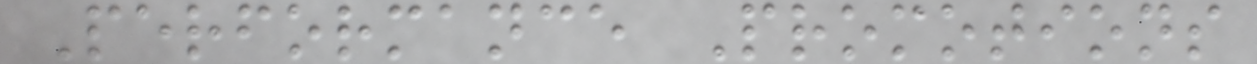Performance Promotions
